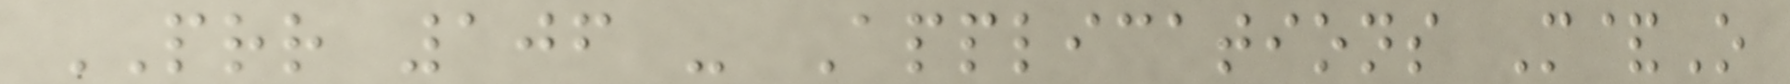PRR 106 - Applications M&O
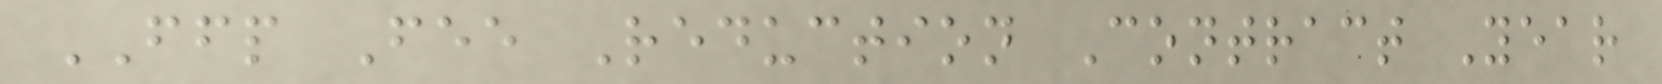FFP Fee Reduction Contract Year
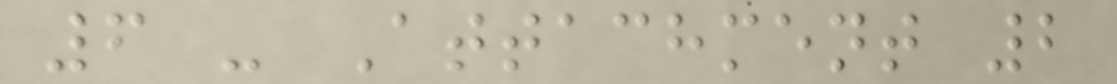6 - Attachment 2
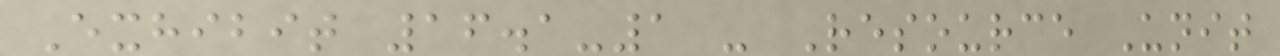Exhibit 16.1-1 - Resource Unit
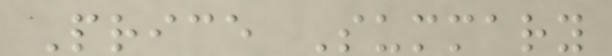Price Summary
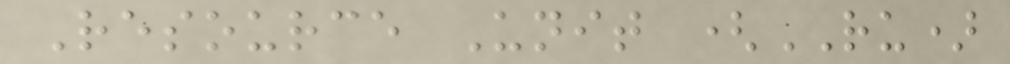Resource Unit (RU)
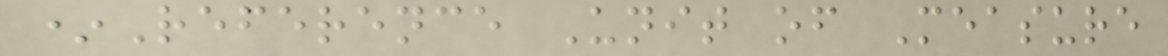*Reference Unit of Measure
